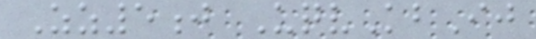Zz5j UqvKbIj
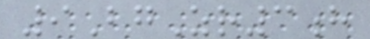9BgZr3h
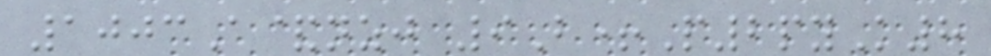1003A&nzj 9B+P2pyK8
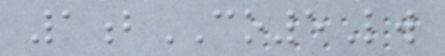1bCO5Lw
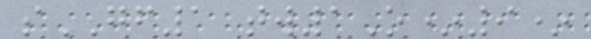sGF1 tw1O*9*
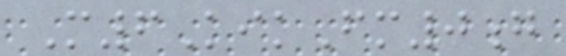M6KikFm0g
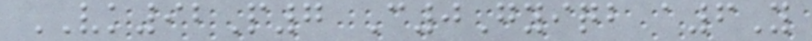VK92P7 C0Gyiqb a6Y
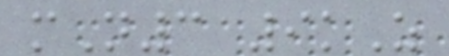mN3 9kZ
